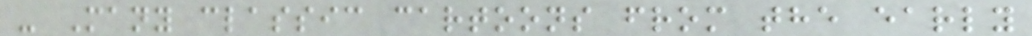- Many classic cartoons from the early
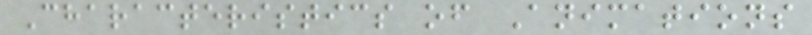Characteristics of Animations
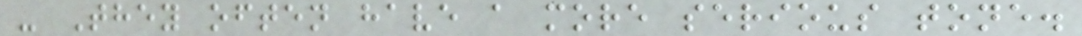- They often have a more serious tone.
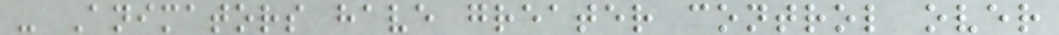- Animators have greater control over
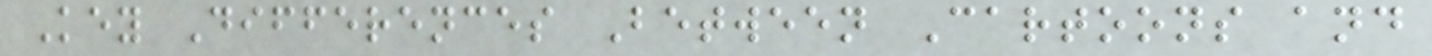Key Differences Between Cartoons and
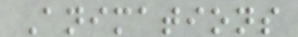Animations
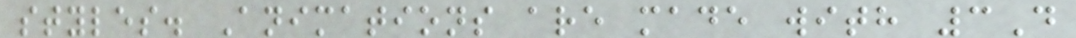styles. Animations are made with 3D
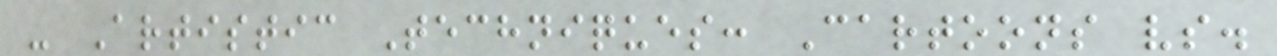- Artistic Techniques: Cartoons vs.
